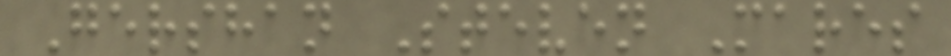Gershan Steven Mares
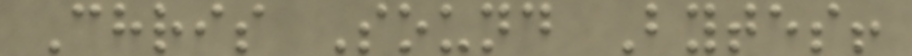Chris Sound Bytes!
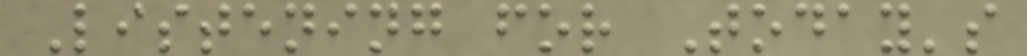Listening for Today's
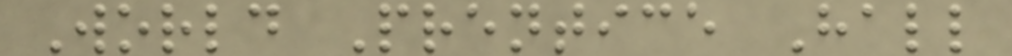World Prentice Hall
